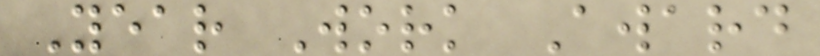Year Work Award
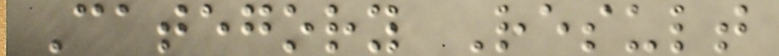Category Result
